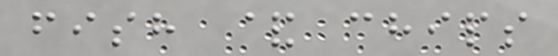fish & chips
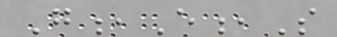G,E,S
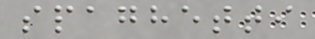spaghetti
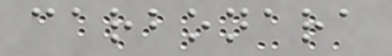carbonara
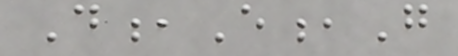D,E,G
